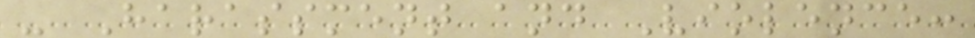- Harassment and Violence:
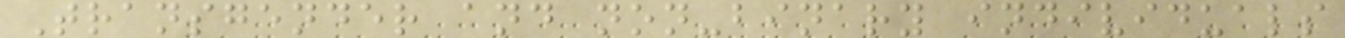Transgender and non-binary individuals
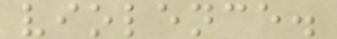violence.
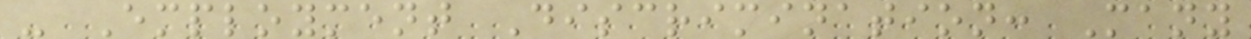- Employment Discrimination: Many
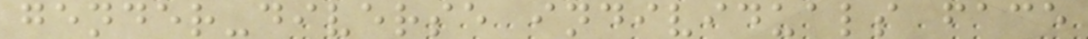gender-diverse individuals face
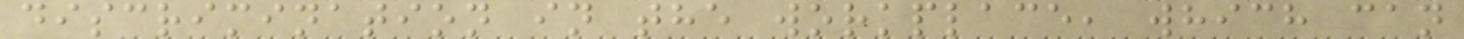discrimination in the workplace, which can
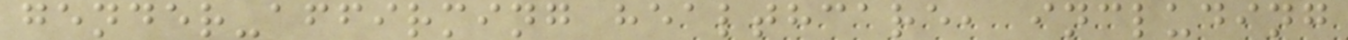gender-affirming healthcare, including
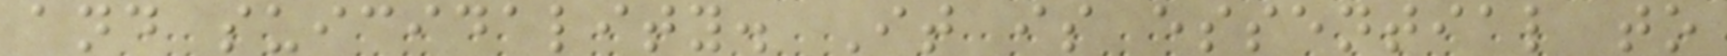and suicidality. It is essential to
